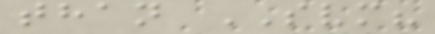than SVM?
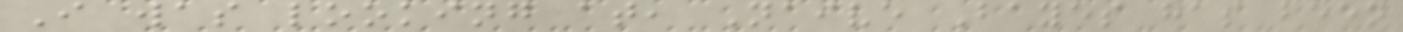I was looking at, Naive Bayes has been
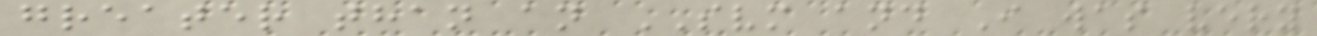greater than an SVM and I was very
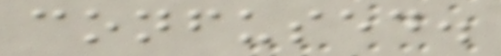confused.
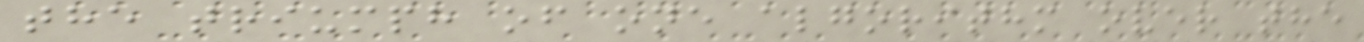the triumph of one algorithm over the
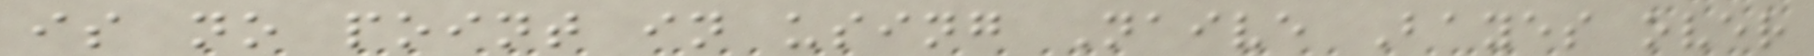is no point in using Naive Bayes over
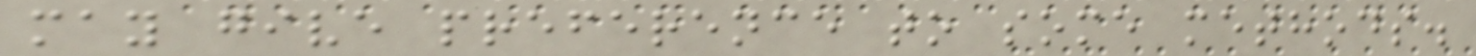may give preference to some methods.
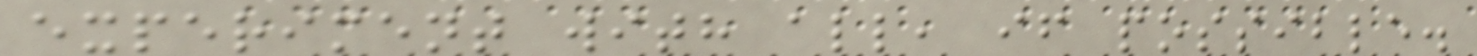experiment with all, if possible.
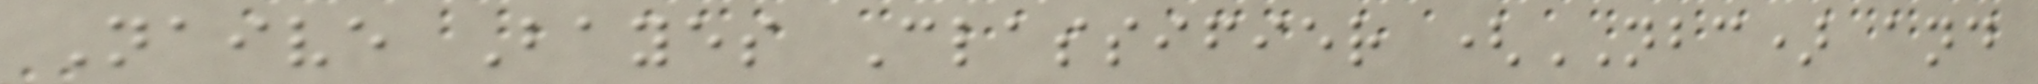Naive Bayes Classifier (NBC) and
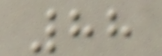88
